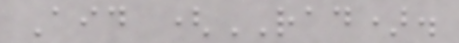Aid (RAD).
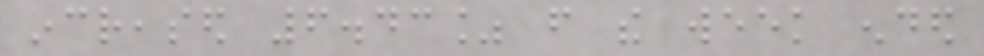increased 6.43% from the week ended
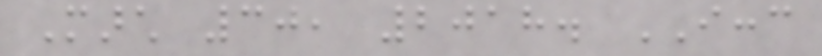March 30, 2018. ICCC
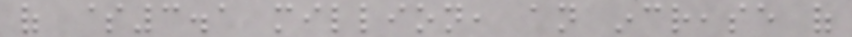of $3.1 million, an increase of
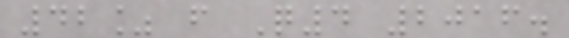42% from Q4 2016.
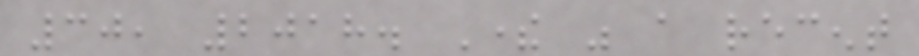30, 2018. There was a recent
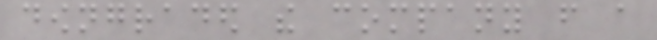downgraded the company from a
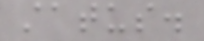status.
